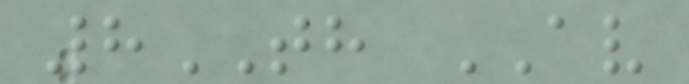8TH AV
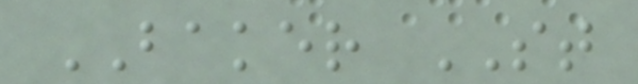BAKER ST
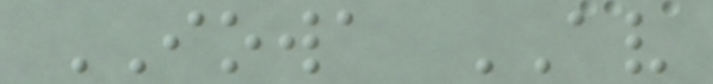IOWA AV
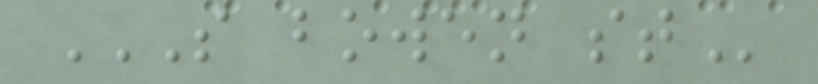S BOWEN ST
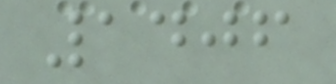1406
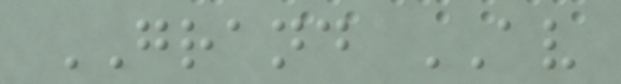GRAND AV
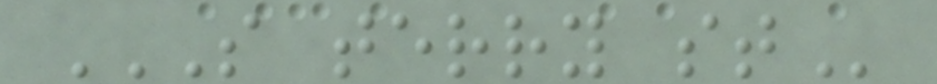S TERRY ST
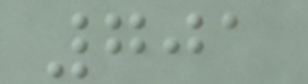701
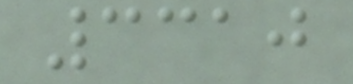3310
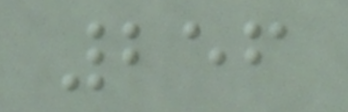256
